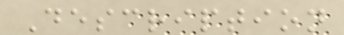Description
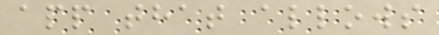app that allows
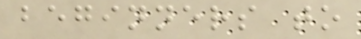beginners to
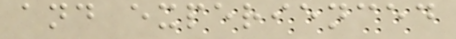and experienced
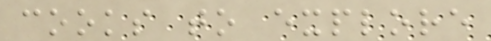cooks to explore
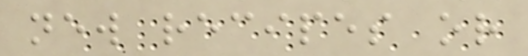new recipes or
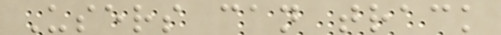Users can track
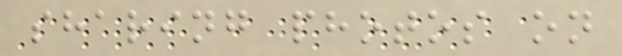sharing photos on
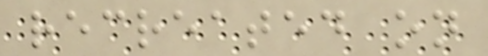recreated on
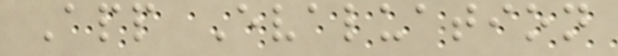App Evaluation
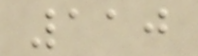110
